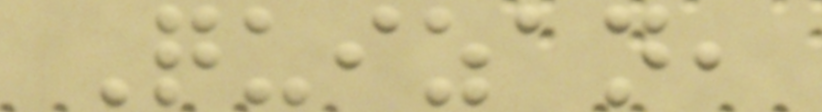Quizan,
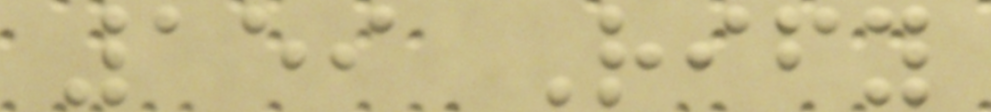159 Rify
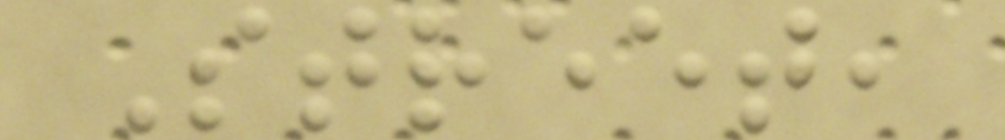Street,
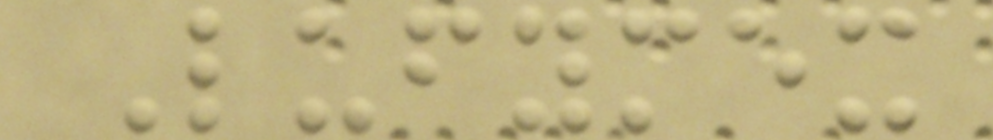Lufymex
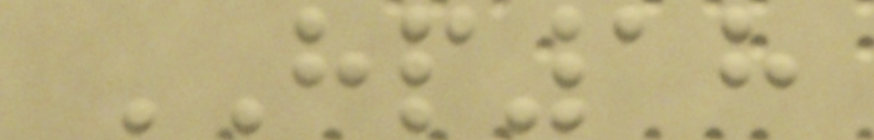HP18
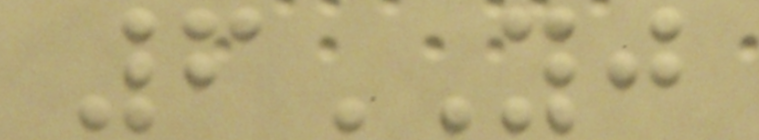6YJ
